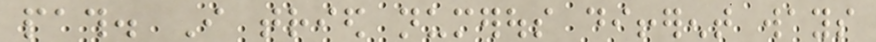path. I tried numerous different ways
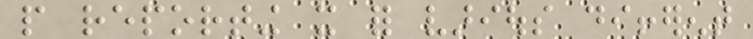people reporting it for various different
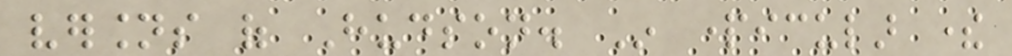versions of Hudson. In particular there
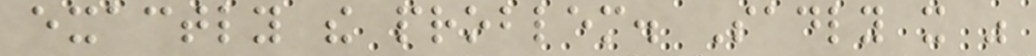exactly the problem. Sadly it was
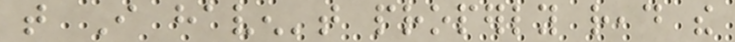that I haven't properly read the
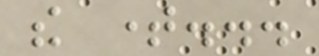the time...
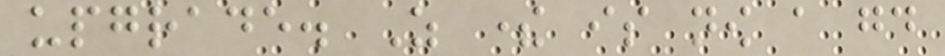upgrade. As there is now a good
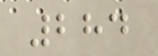284
